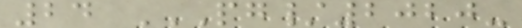24 PG/2020-
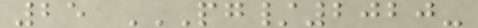25 PG/2020-
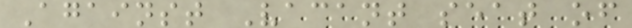Against Vacant seat of
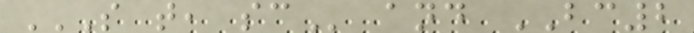S T, SC and BC2
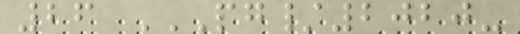26 PG/2020-
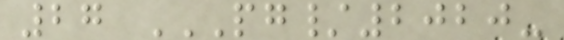27 PG/2020-
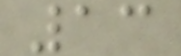13
